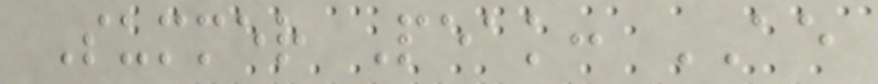Summer Peak: AE
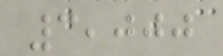3,000
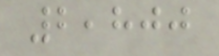2,800
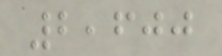2,600
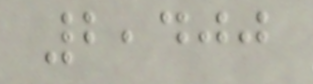2,400
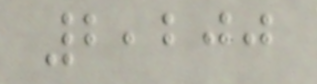2,200
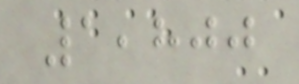1,800
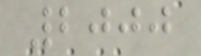2000
